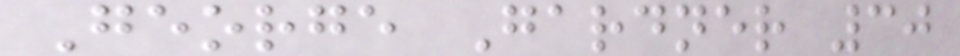George Gardner 30
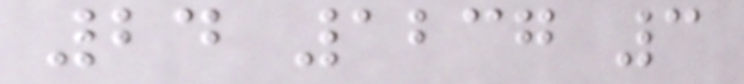24 1237 3
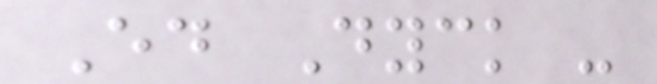Ed Dyck -
